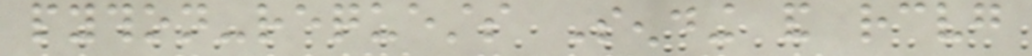python-requests Sending and receiving
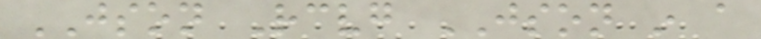JSON Receiving JSON in a
